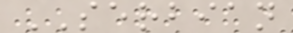SERBIAN
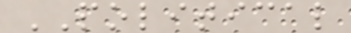POLITICAL
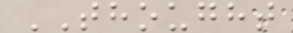THOUGHT
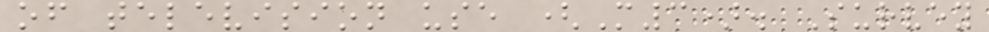of television use (M3). Survey
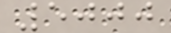5000
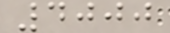4000
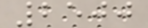2500
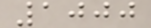1000
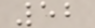52
